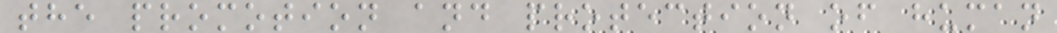the promotion and protection of human
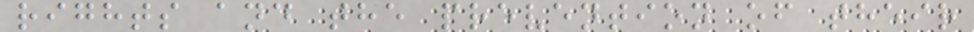rights and the prevention of their
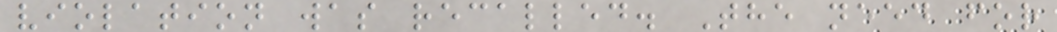violation was recalled. The need for
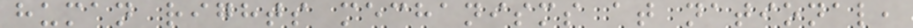human rights mechanisms at national,
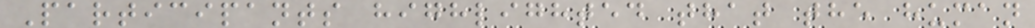Participants highlighted that the human
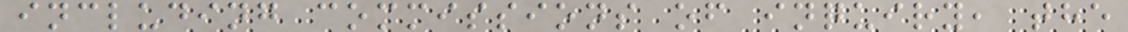including commissions of inquiry, the
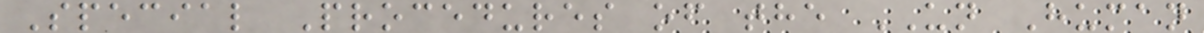Special Procedures of the UN Human
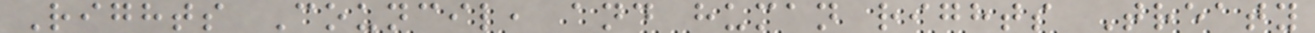Rights Council, and human rights Treaty
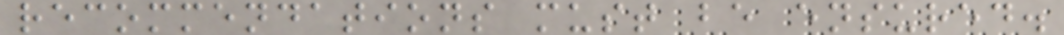recommendations must be ensured.
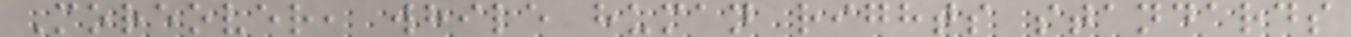Moreover, while human rights standards
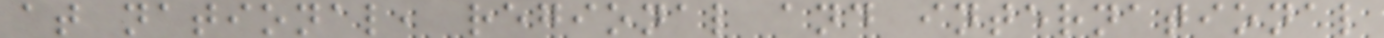at national, regional and international
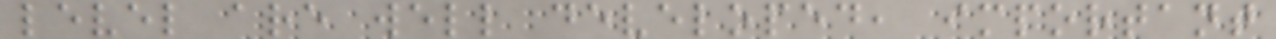level are well developed, important
